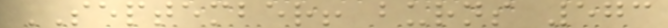SEPTEMBER! burns 573
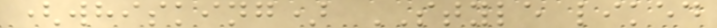(whisking) STYLE liked
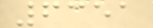6351
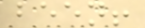been!
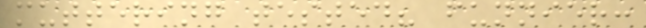muttering tested? funnier:
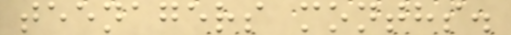teenagers months.
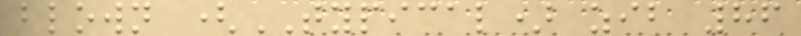blown (TYPICAL) zib 86
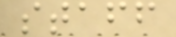staff
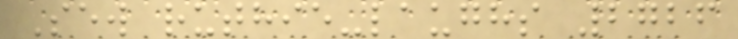Sew ruthie-laughs 2726
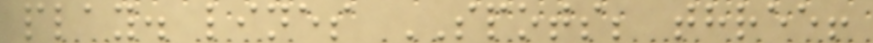play. lines SPOTS; three!
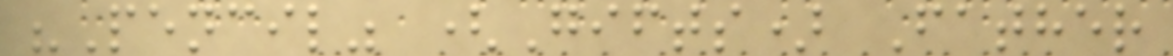"Pencil" (Gifts) Father
